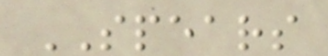SPEARS
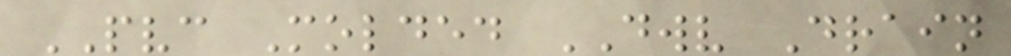PVC Molded DWV Drain
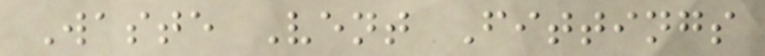Waste Vent Fittings
